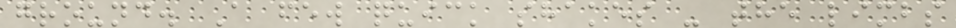ground. A few quick shakes - the limbs
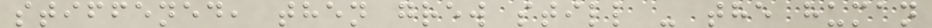stiffened, then grew still - the human
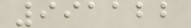991122
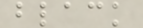black
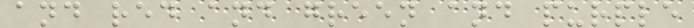and red and green and purple
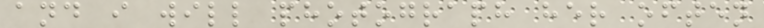and i will photograph her often
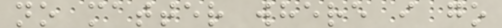no matter where i go
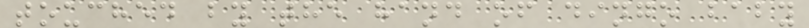touched by the hand of dingo baby
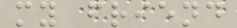my friend
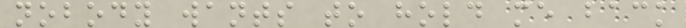nobody wants to hold me back
